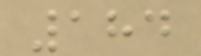184
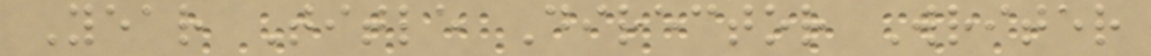Year Title Director Writer
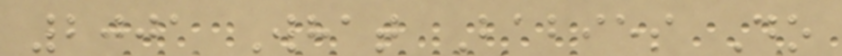2001 What Babies Do
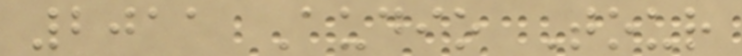2011 Audio Tour
